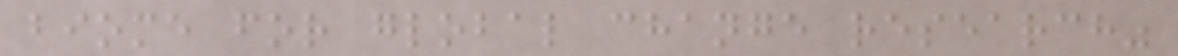biome for global change research"
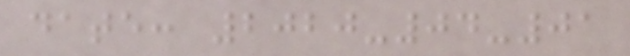date: 2020-04-01
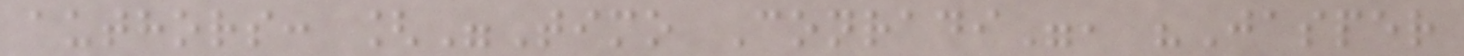authors: ["Timo Conradi", "Jasper
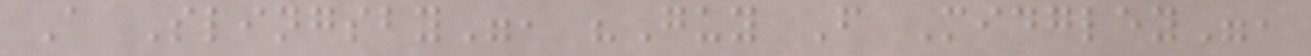A Slingsby", "Guy F Midgley",
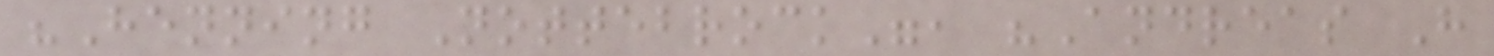"Henning Nottebrock", "Andreas H
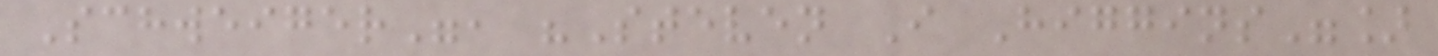Schweiger", "Steven I Higgins"]
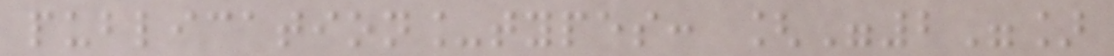publication_types: ["2"]
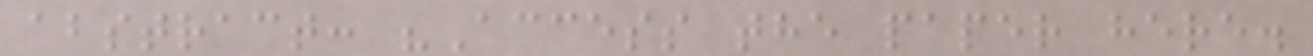abstract: "Access the paper here.
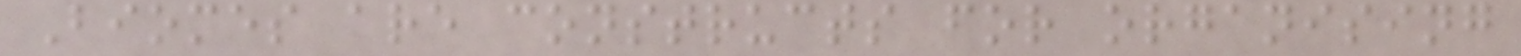Biomes are constructs for organising
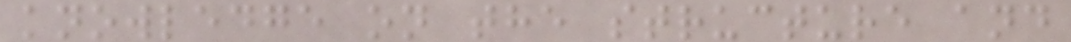knowledge on the structure and
